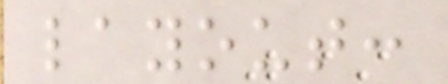layout:
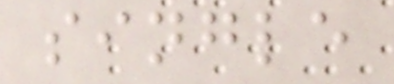single
